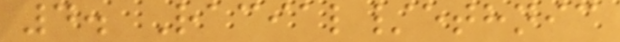4. Racial/ethnic
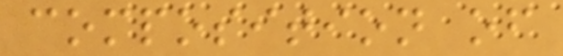composition of
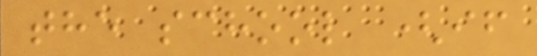the school (if
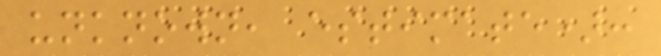unknown, estimate):
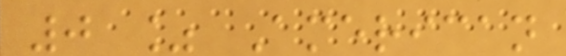0 % American
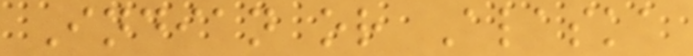Indian or Alaska
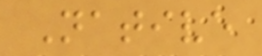Native
